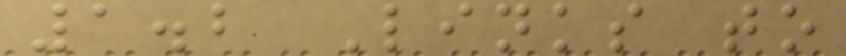1.2 Links to
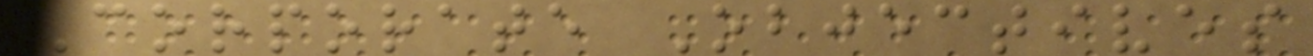Corporate Objectives
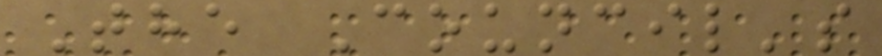The Council's
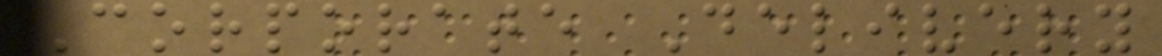Corporate Delivery
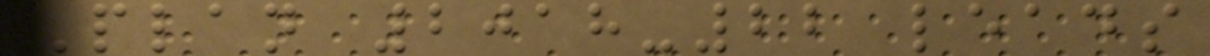Plan 2018-22 leads
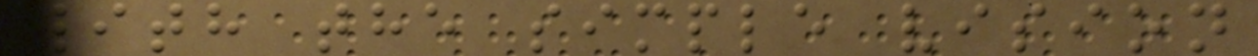with the simple vision
